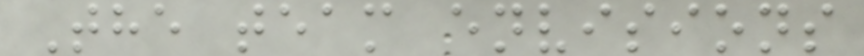The team envisions
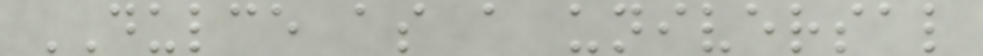DULCE as a universal
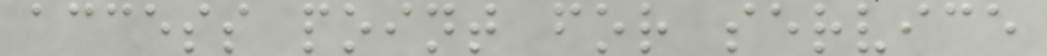access point for service
